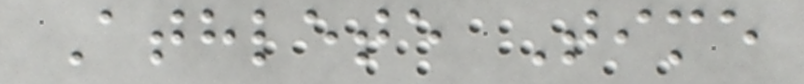Athlete Time
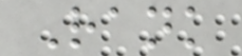Rank
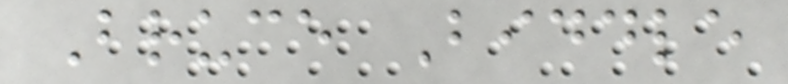Bruce Biddle
